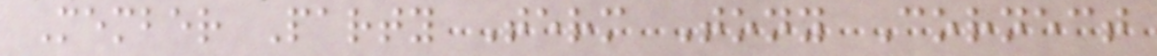Member Party Term Tony Cornect
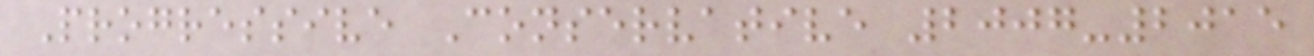Progressive Conservative 2007-2015
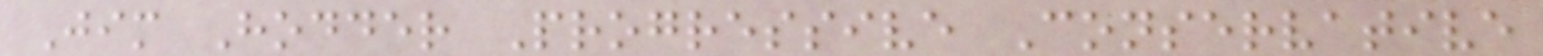Jim Hodder Progressive Conservative
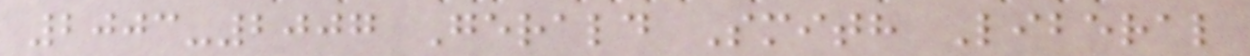2003-2007 Gerald Smith Liberal
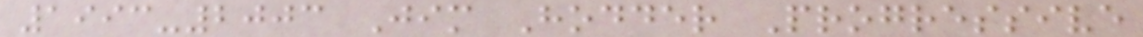1993-2003 Jim Hodder Progressive
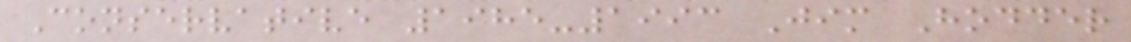Conservative 1985-1993 Jim Hodder
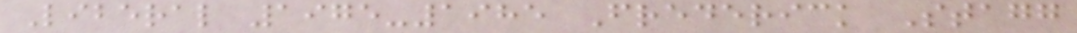Liberal 1975-1985 Frederick Stagg
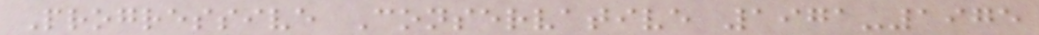Progressive Conservative 1971-1975
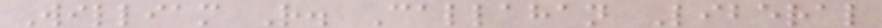William R. Callahan Liberal
